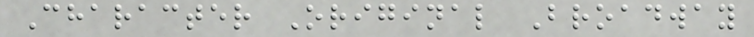Character Original Broadway
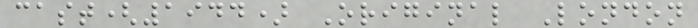cast(1944) Original London
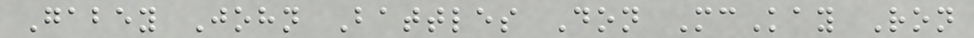Gabey John Battles Don McKay Ron
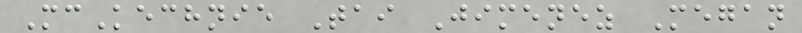McKechnie Tai Jimenez Megan
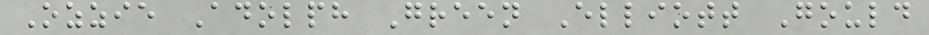Ozzie Adolph Green Elliott Gould
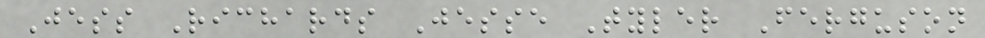Jess Richards Jesse Tyler Ferguson
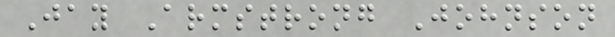Jay Armstrong Johnson
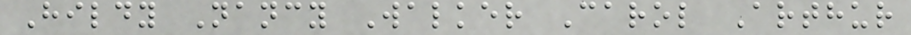Hildy Nancy Walker Carol Arthur
